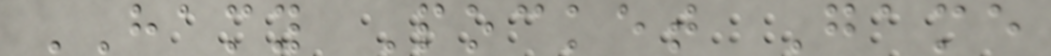HAMY Pocket Game
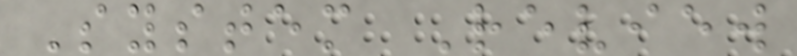System Review
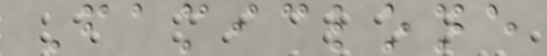Famiclone
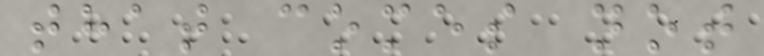that comes not
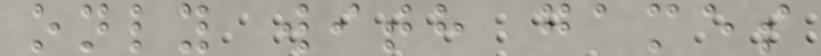only with games
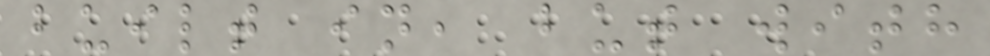built in, but with
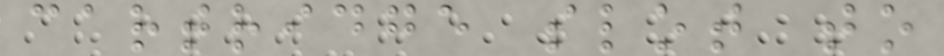cartridge slot to
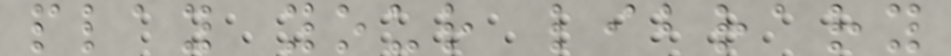play your library
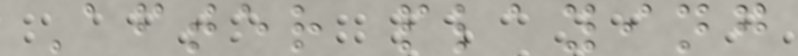After playing
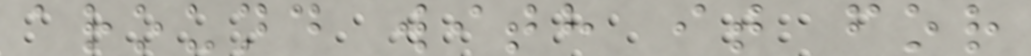around with it for
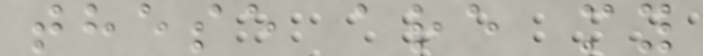these are my
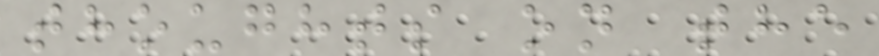thoughts on the
